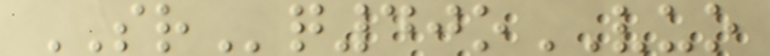SRq40oVUO
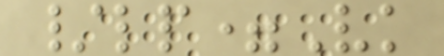/lp=Vk
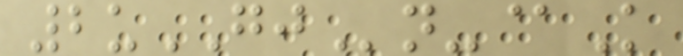2uGJn-@K
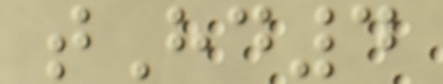tHd4
